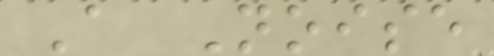A Noise
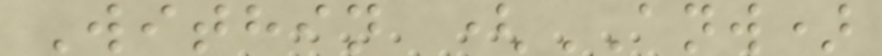Within (ANW)
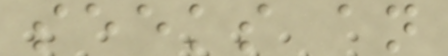seeks an
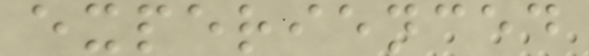experienced
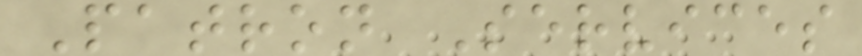Patron Services
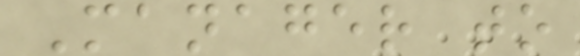Manager to
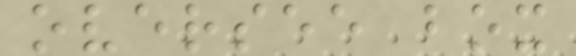oversee box
